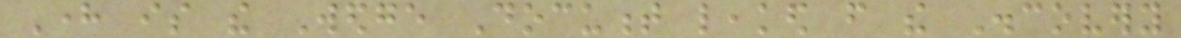Here is the Wedge Document leaked from the Discovery
